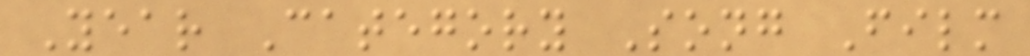Year Category Song Film
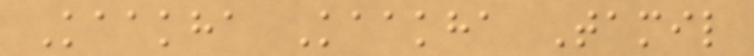Kaakha Kaakha Tamil
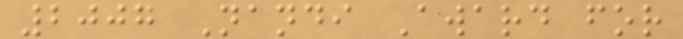2007 Nandi Award for
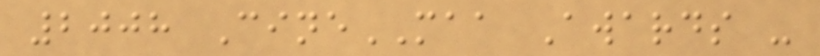2008 CineMAA Awards -
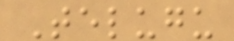Telugu
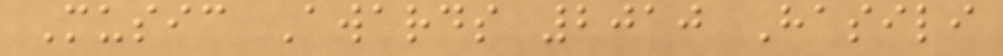Music Awards 2010 Hasili
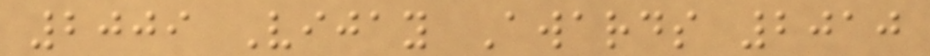2009 Vijay Awards 2010
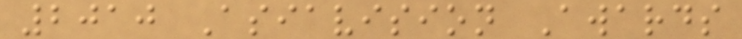2010 Asiavision Awards
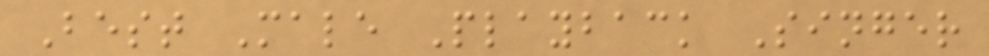Best Male Playback Singer
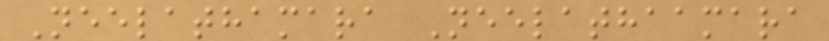Neelathamara Neelathaamara
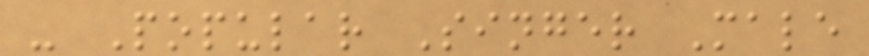- Popular Singer Male
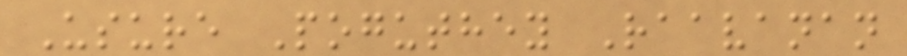Usure Poguthey Raavanan
